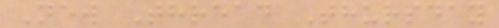New Thread Thursday
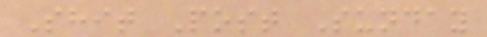Shit Post Sunday
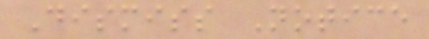Dismiss Notice
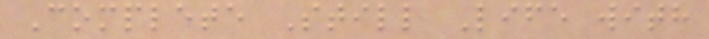Complete Still Life with
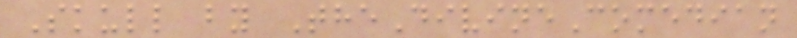Skull by TheDivineComedian
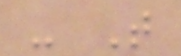- T
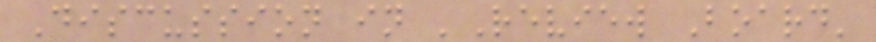Discussion in 'Review Board'
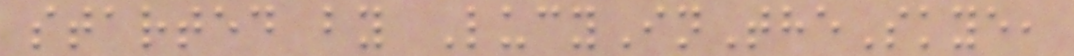started by LucyInTheSkye,
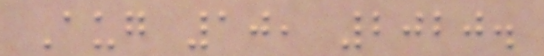Aug 10, 2020.
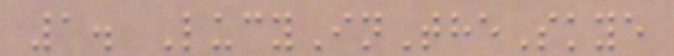1. LucyInTheSkye
